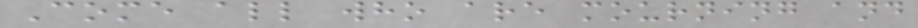Come all who are mourning and
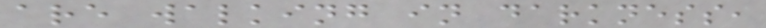are walking in darkness,
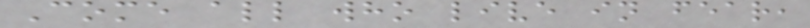Come all who live in fear,
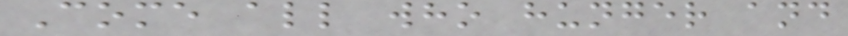Come all who hunger and
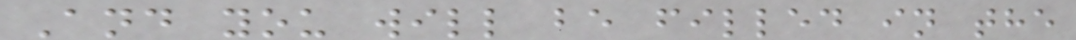And you will be filled in the
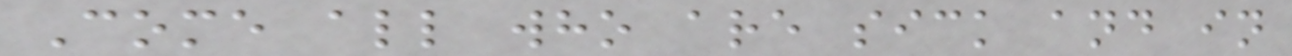Come all who are sick and in
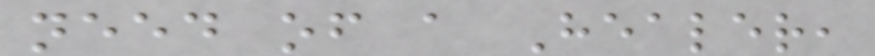need of a Healer,
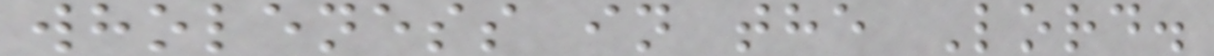wholeness in the Lord.
